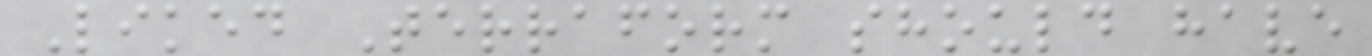Liked Terraform should have
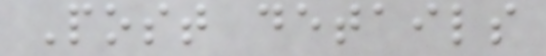Post details
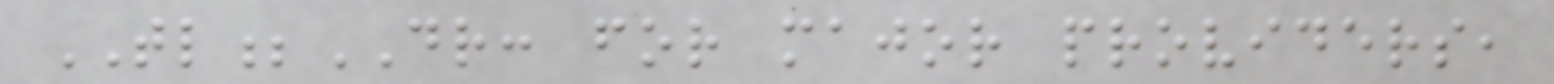TL;DR: for major providers,
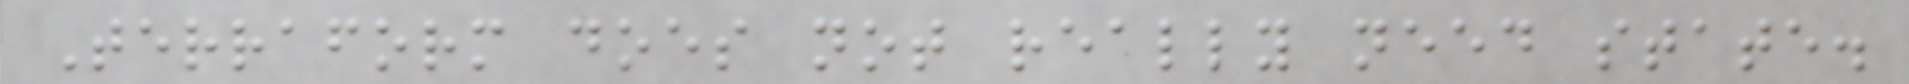Terraform does not really need state.
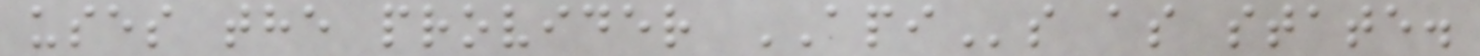uses the provider APIs as state.
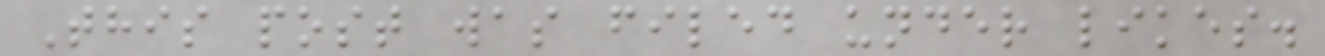This post was filed under likes.
